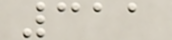311
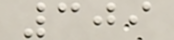309
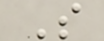S
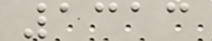1313
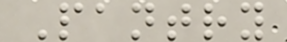Pantry
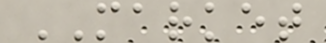MARKET
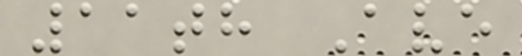11th Ave
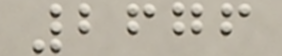2676
